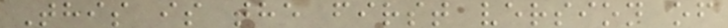This is the first version of
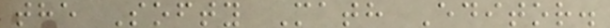the Softy Math Editor.
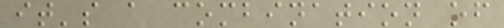it's a combination of
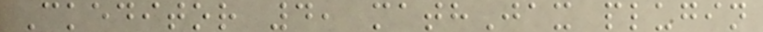Ckeditor 4, mathJax plugin
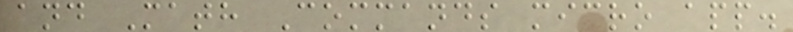and Math Commands micro app.
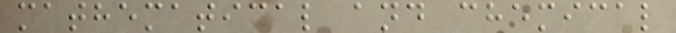mathematical and chemical
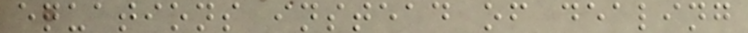equations instead of dealing
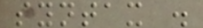syntax .
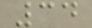34
